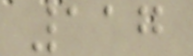117
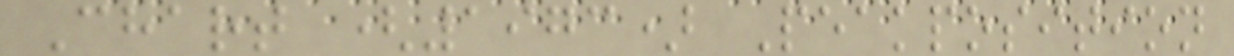Chart (1973) Peakposition
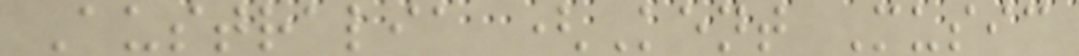Australia (Kent Music
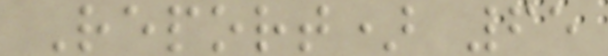Report) 65
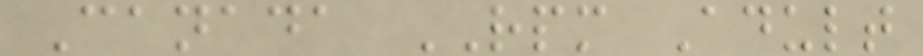Canada RPM Adult
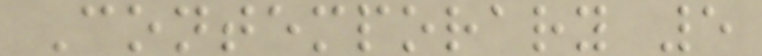Contemporary 5
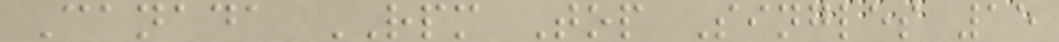Canada RPM Top Singles 15
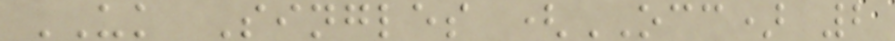UK Singles (OCC) 2
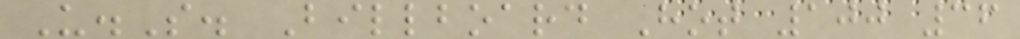U.S. Billboard Hot 100 36
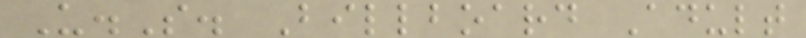U.S. Billboard Adult
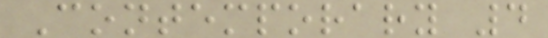Contemporary 4
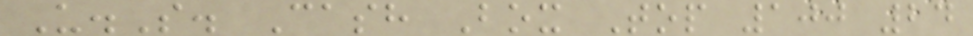U.S. Cash Box Top 100 24
